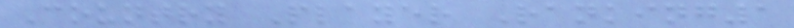Country Player Ranking1
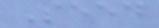Seed
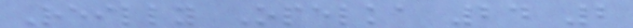Reilly Opelka 24 2
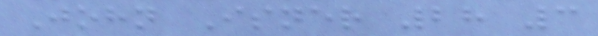John Isner 28 3
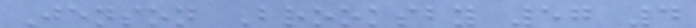Jenson Brooksby 57 4
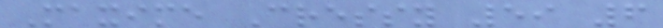Maxime Cressy 59 6
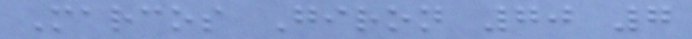Marcos Giron 70 7
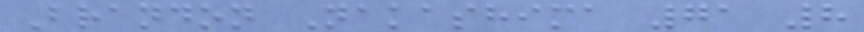Brandon Nakashima 71 8
